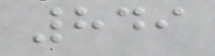849
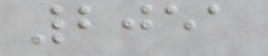2051
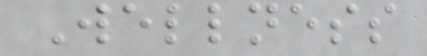Wellness
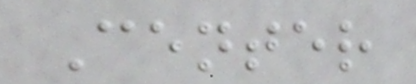Center
